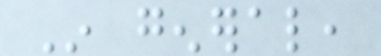In general,
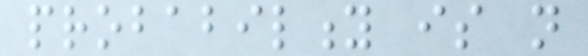probability is not
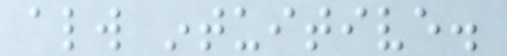always intuitive.
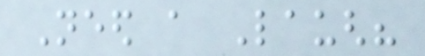Need a Laugh?
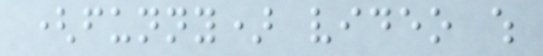(funny) video which
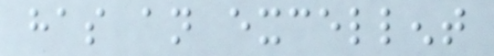has an excellent
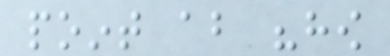point about "how
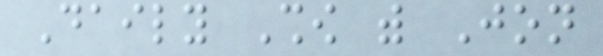Daily Show with Jon
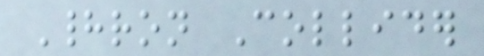Hadron Collider
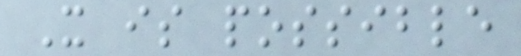It is possible
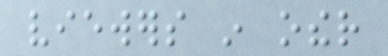viewers in other
